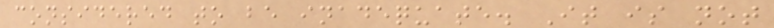considered to be inadequate. It is not
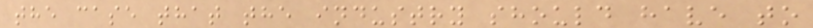the case that the industry should have to
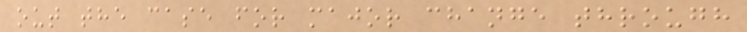out the case for major change through
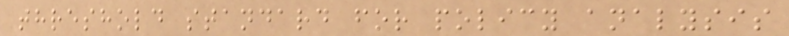threshold standard for policy analysis
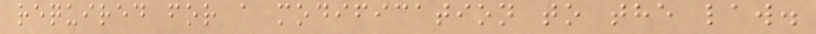required for a modification to the law.
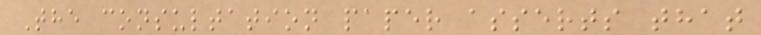The consultation paper asserts that
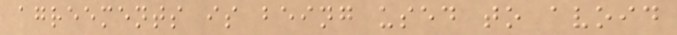agreements is being used to avoid
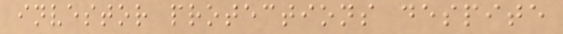investor protections despite
